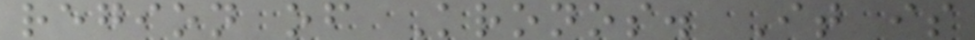region of Kronos. It is
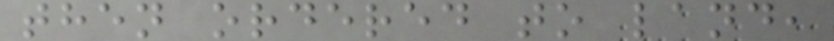then ordered to land,
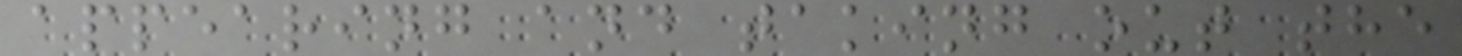appearing and taking out the
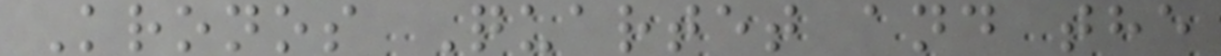Kronos Quartet and the
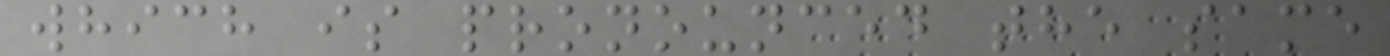which is pronounced the same
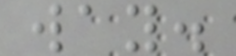way.
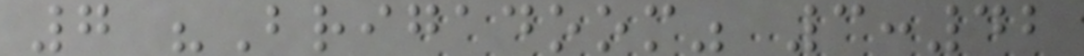7 "Brigadoom" 3:42
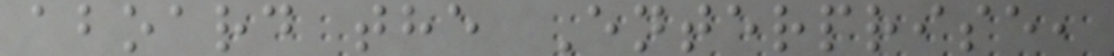aboard the Enterprise,
